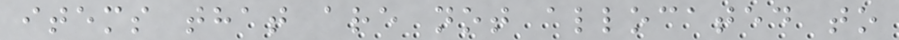items that are not allocated to
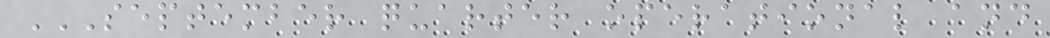SEPTEMBER QUARTER OPERATIONAL AND
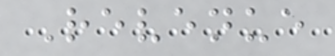Revenue
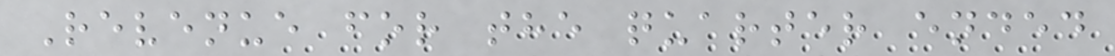Revenue for the quarter ended
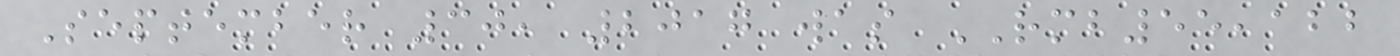September 30, 2017 was RMB55,122
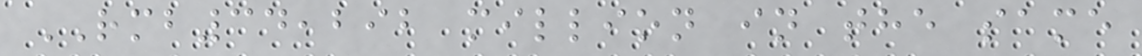RMB34,292 million in the same
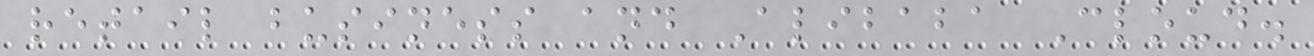retail business and Alibaba Cloud.
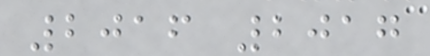2016 2017
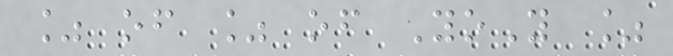% of % of YoY %
